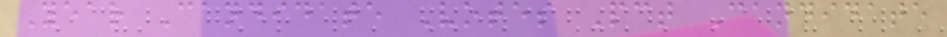Year Candidate Votes Pct Candidate
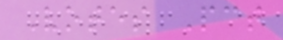Votes Pct
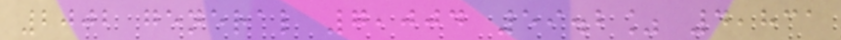2002 general 7,004 59.2% 4,831
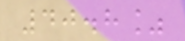40.8%
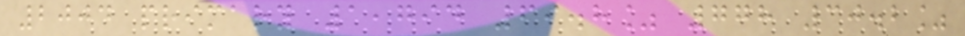2004 primary 1,794 69.8% 778 30.2%
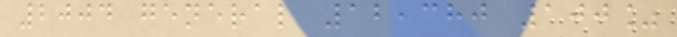2004 general 12,380 100%
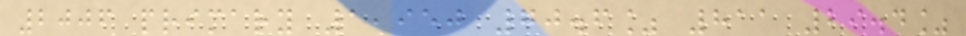2006 primary 1,950 70.6% 811 29.4%
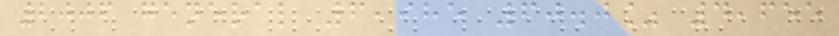2006 general 6,985 60.0% 4,655
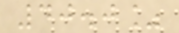40.0%
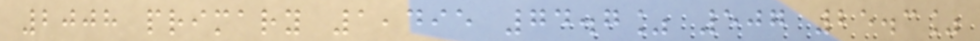2008 primary 1,495 74.7% 507 25.3%
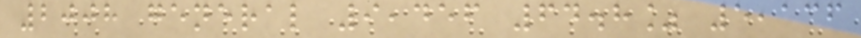2008 general 9,456 64.8% 5,136
